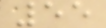55
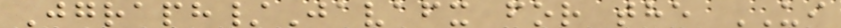Jgraph/Javafx for the UI
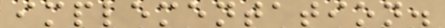implementation.
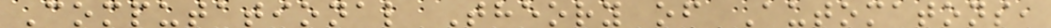Computational Theory of Automatons,
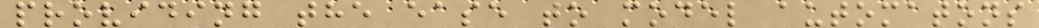providing the ease to model automatons
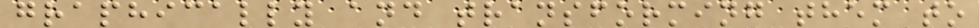graphically and transforming them to
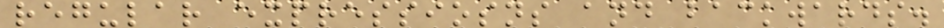regular expressiosns and backwards.
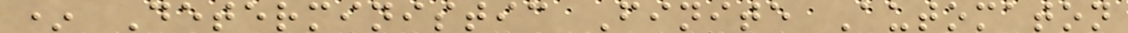* Deterministic Finite Automaton
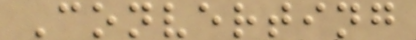Converting
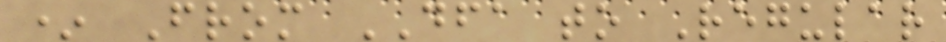* From DFA to Regular
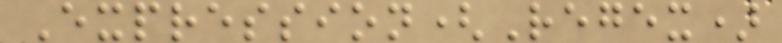Expression(Regex)
